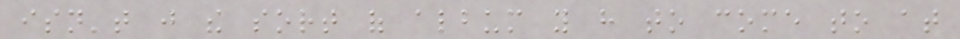isn't just the sort of album you have to come to at
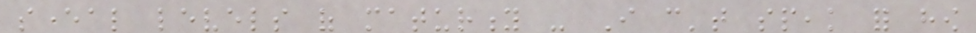several levels of maturity - I can't speak for how
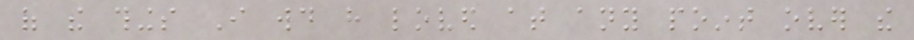of the things I would have loved at any point over the
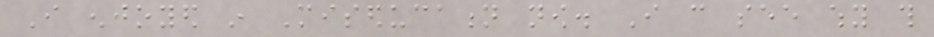I enjoyed in Miseducation now. I can see why this
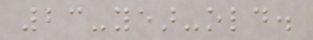23-year-old.
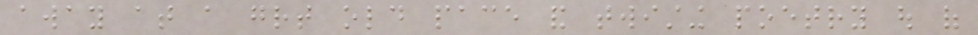away at a great old pace and twisting poetry out of
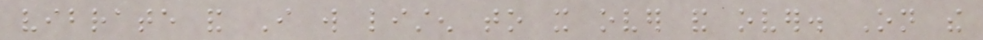vibrate and I will listen to it over and over. On the
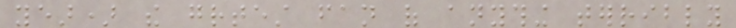year) the greatest fan of anything terribly
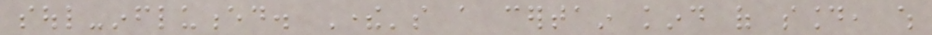soul-influenced. There's a certain kind of sound, which
